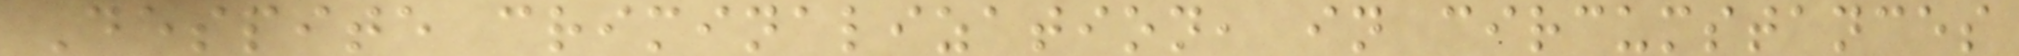Despite criminalization, in circumstances
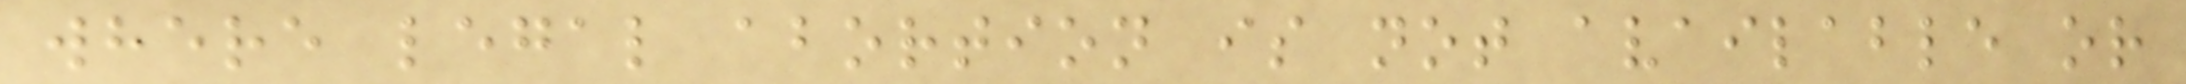where legal abortion is not available or
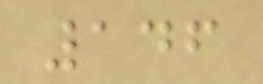146
